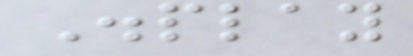Display
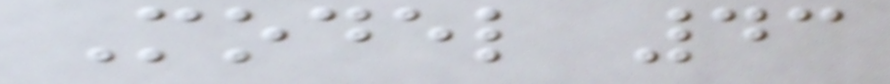Model 43
